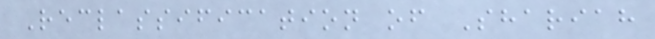Reclassification of Shariah
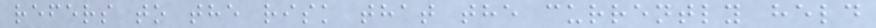refers to the risk that the currently held
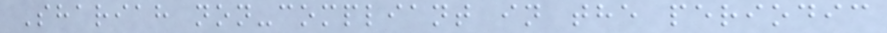Shariah non-compliant in the periodic
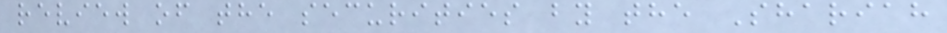review of the securities by the Shariah
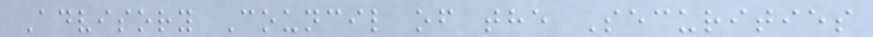Advisory Council of the Securities
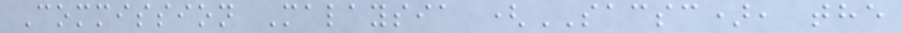Commission Malaysia (SACSC), the
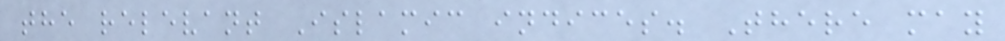the relevant Islamic indices. There may
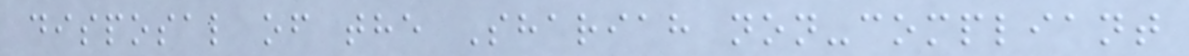disposal of the Shariah non-compliant
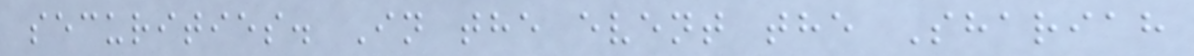securities. In the event the Shariah
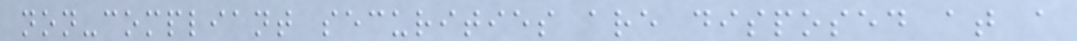non-compliant securities are disposed at a
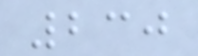230
